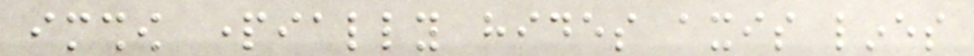imshow partially hides axis lines
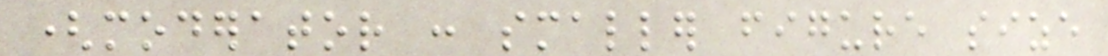(moderator : smaller figure size
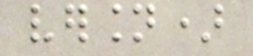version)
